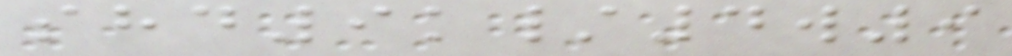shd9k/4w9
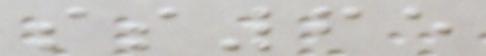ss65
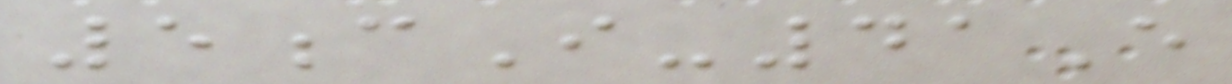5cI-41E
